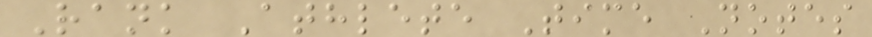Rank Athlete Time Notes
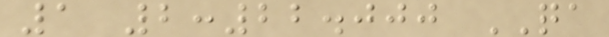1 2:22.000 QA
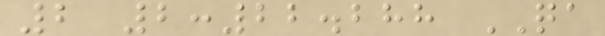2 2:22.288 QA
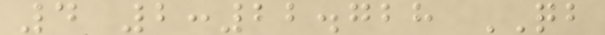4 2:22.728 QB
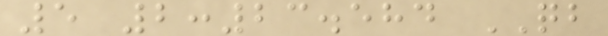5 2:23.584 QB
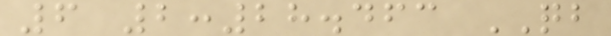6 2:28.463 QB
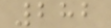282
